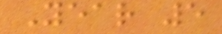Year 5
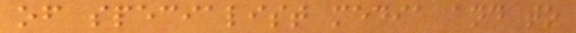of specialist media and to
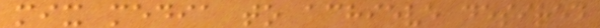mix media to achieve desired
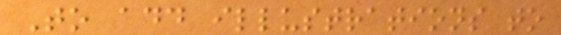To add illustrations to
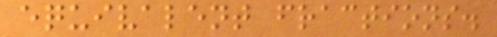equivalent fractions.
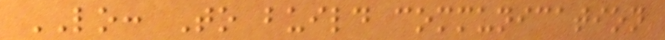LO: To build communication
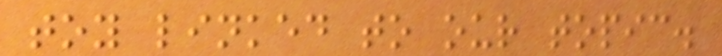toy linked to our topic.
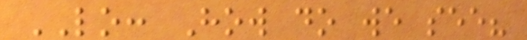LO: How do we see?
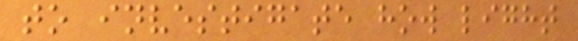to investigate how light
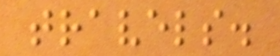travels.
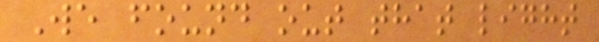We found out that light
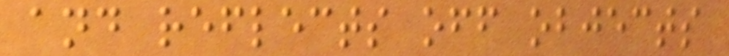and reflects off objects
